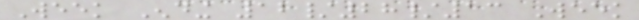Week Ending 12/28/13 Week
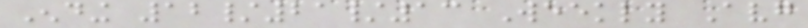Ending 12/21/13 Weekly Avg
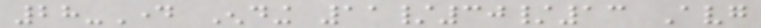28-Day Ending 11/30/13 Avg
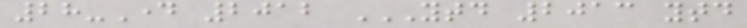28-Day 2012 YTD 2013 YTD
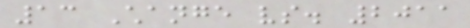13 Change vs. 2011
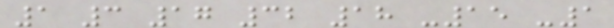1 3 17 32 18 -15 -1
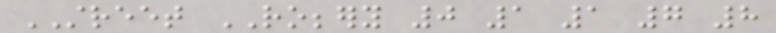STREET ROBBERY 0 1 1 7 8
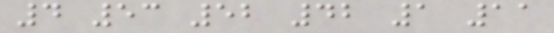4 53 52 42 1 11
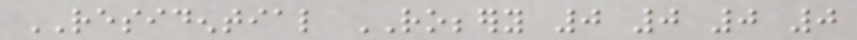RESIDENTIAL ROBBERY 0 0 0 0
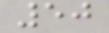50
